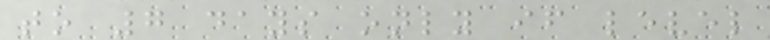to 7 days only if level
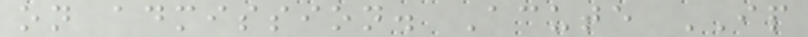on admission. Acute IP
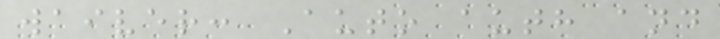waiver: Auto auth and
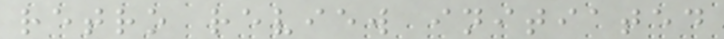retro review initiated
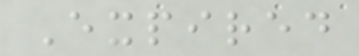Expired
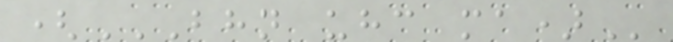(BHN UHC MA)
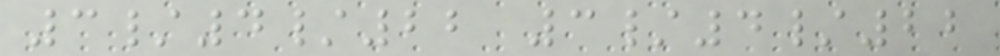3/4/22 3/4/22
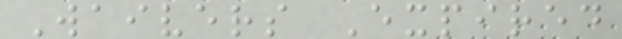Waivers Expired
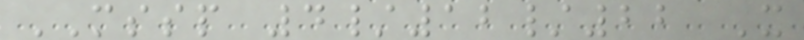MSSP 4/12/22 X
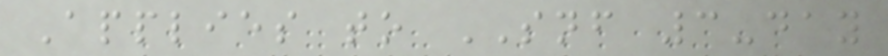Applies to SNF 3-day
